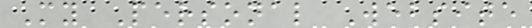My Personal Website
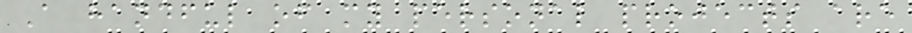A handful of my personal projects are
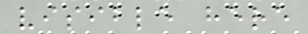visible here
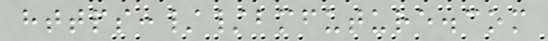https://bmfuture.com
